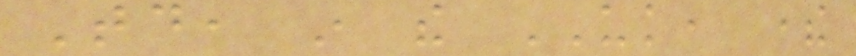Today, in the UK, there
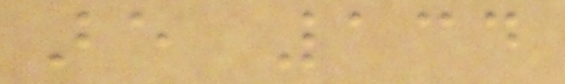are 134
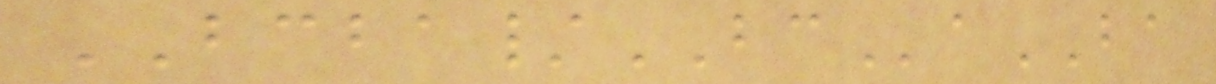BCBA/BCaBA
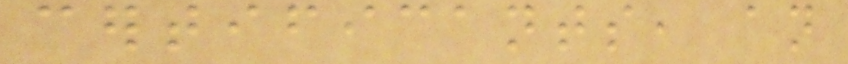certificants, an
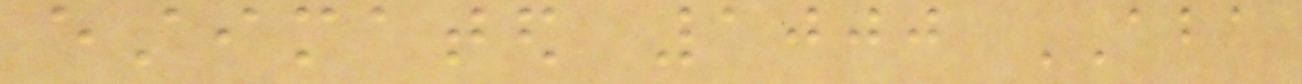estimated 1000 ABA
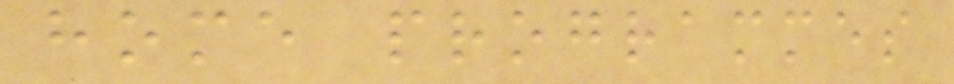home programmes
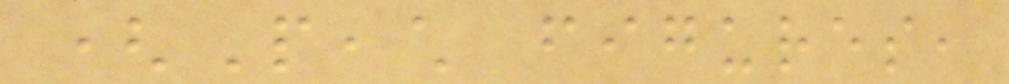(Peach figures,
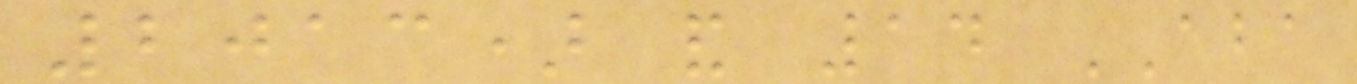2013) and 14 ABA
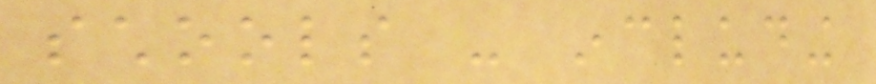schools - including
